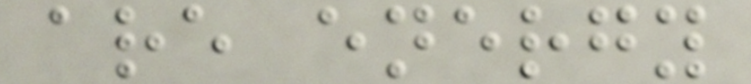are energy
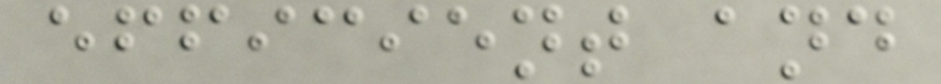efficient and
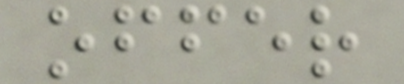offer
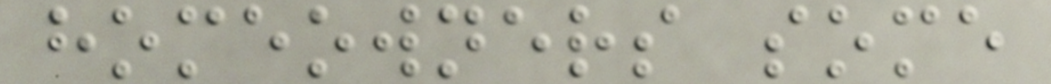homeowners some
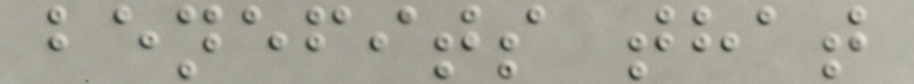benefits that
